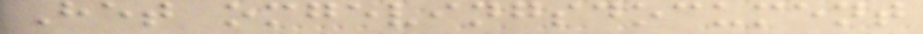Het omgevingsdocument
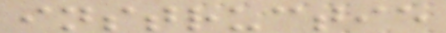instructie
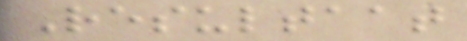Resultaat
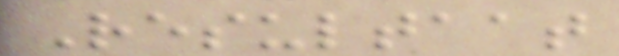Resultaat
